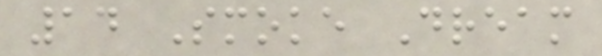14 Smoke Dream
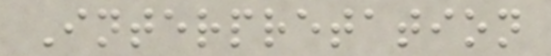Interpretation
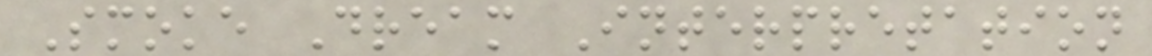Smoke Dream Interpretation
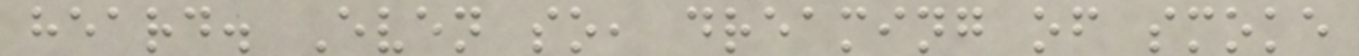heard. Even so, dreaming of smoke
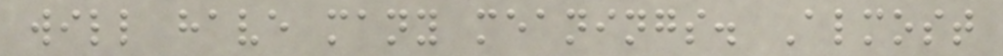will have many meanings. Almost
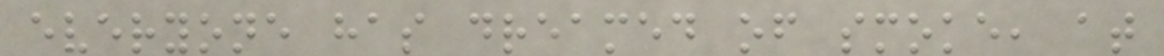everyone has dreamed of smoke, at
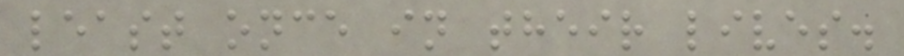least once in their lives.
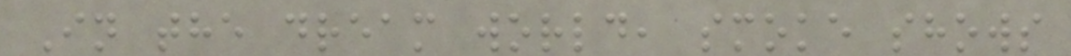In the dream world, smoke shows
